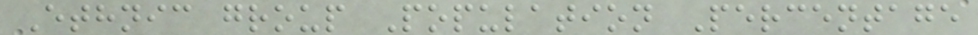Ethnic group Population Percentage
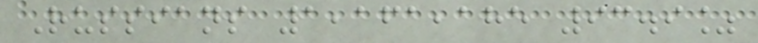Russians 1,161,185 93.9%
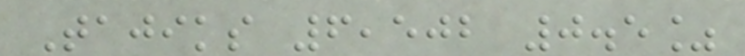Tajiks 6,502 0.5%
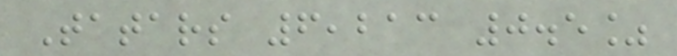Tatars 6,213 0.5%
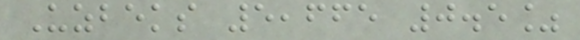Uzbeks 5,665 0.5%
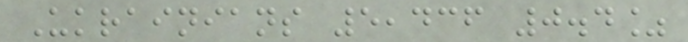Ukrainians 5,436 0.4%
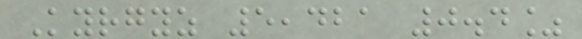Kyrgyz 5,421 0.4%
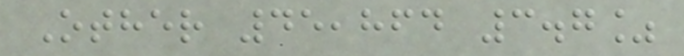Other 45,864 3.7%
